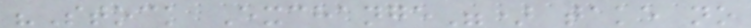"Stock Exchange") take no
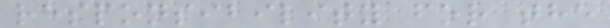responsibility for the
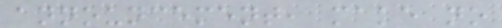announcement, make no
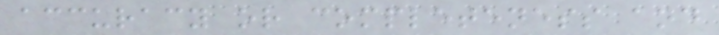accuracy or completeness and
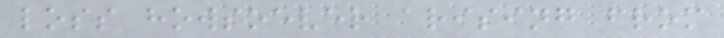loss howsoever arising from
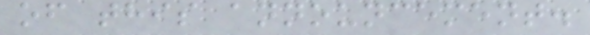of this announcement.
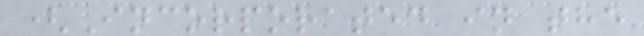(Incorporated in the
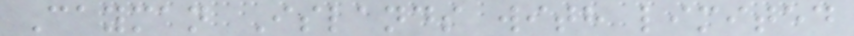Cayman Islands with limited
